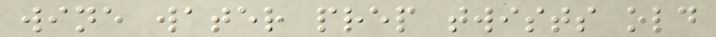wine water prep twists old
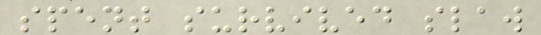spent survived slaw
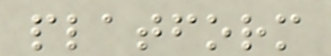platform
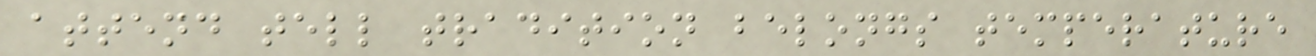attend tell tradition belongs temperature
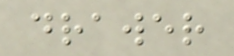drawer
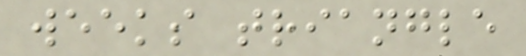weeks triangle
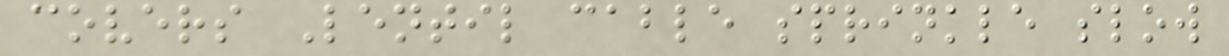covers Lentil cable sprinkle slow
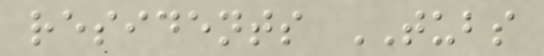residents TUBS
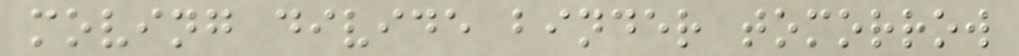moving divide binder tomorrow
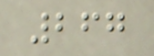267
